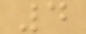4
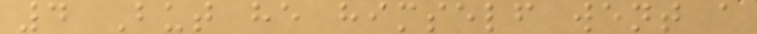4 But he himself went a
